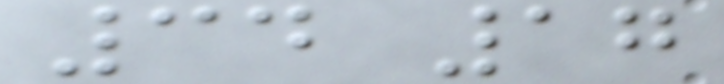34 17
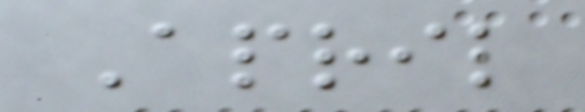April
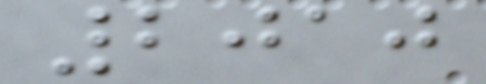2010
